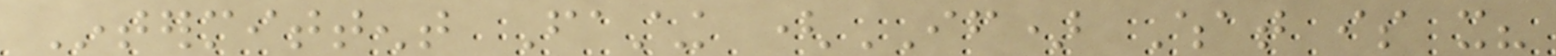Intermittent Fasting (IF) What is it?
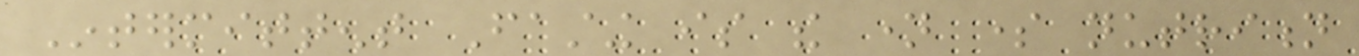Intermittent Fasting is the name some nutrition
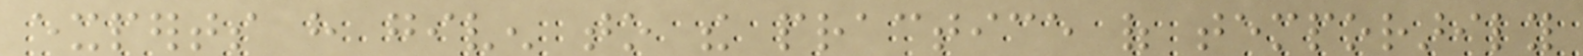experts have given to the practice of temporarily
